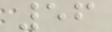56
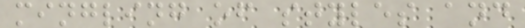mingling of styles and
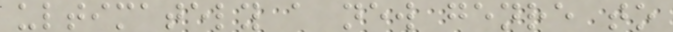ultimately a new genre to
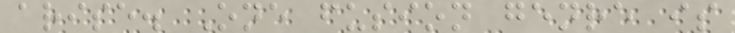arise. One fusion genre is
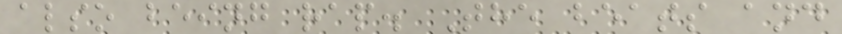also being rap. The beats and
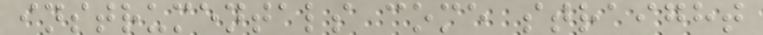instrumentals come straight
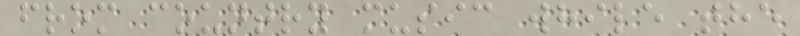from country music while the
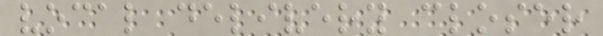vocal delivery closer
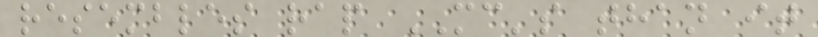resembles rap MC's than it
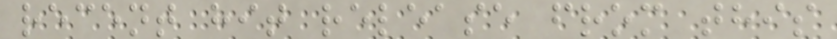recent hit release from this
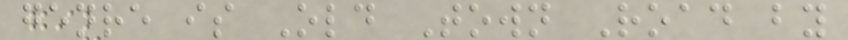genre is Old Town Road by
